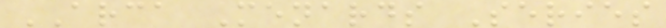ARCA Menards Series
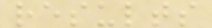results
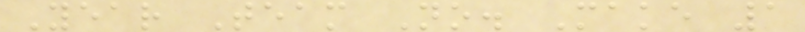Year Team No. Make 1
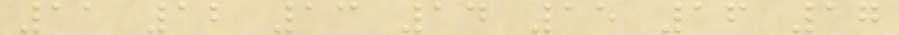11 12 13 14 15 16 17
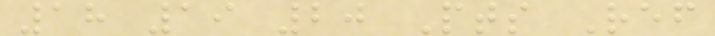18 19 20 Pts Ref
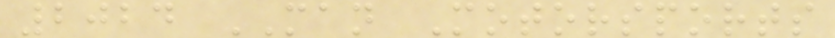2024 MAN Motorsports
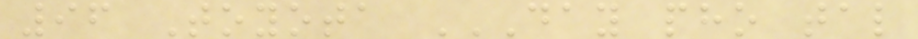96 Toyota DAY PHO TAL
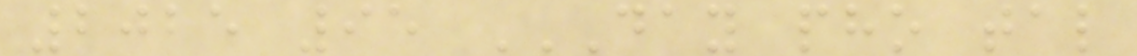2025 95 DAY PHO TAL
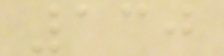130
